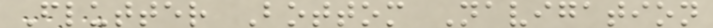Flutter Bottom Navigation
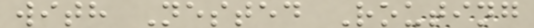with Nested Routing
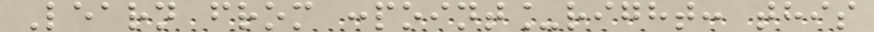Learn from :point_right: this
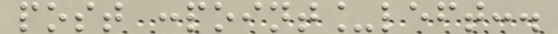post :point_left:.
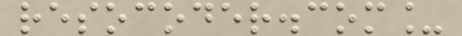resocoder.com_
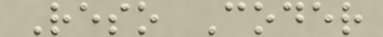Reso Coder
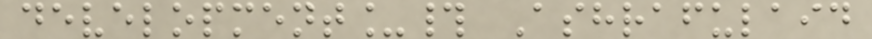development_# Ashrafulaid
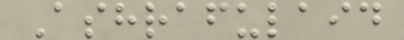Ashrafulaid
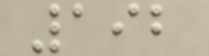192
